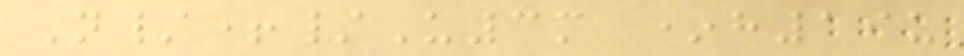N/+/U3m *h19u
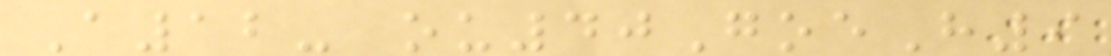A12- ou40GoeH9
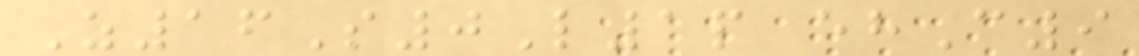Z16S0L1p ehC9
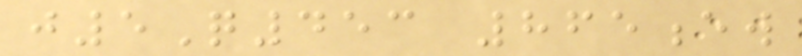j5Q453 865ew
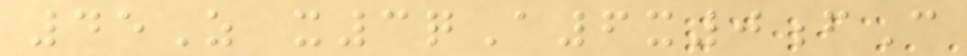45Z x3qA6x0fC
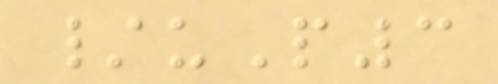/uP3
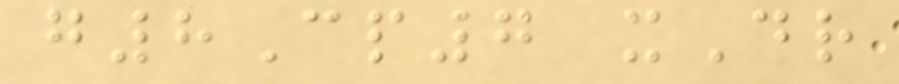g8Cp7 xDr
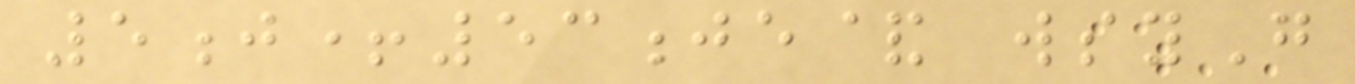5j+53je& wsyG
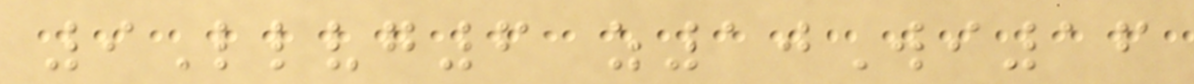9Llvg6 z10Wi16
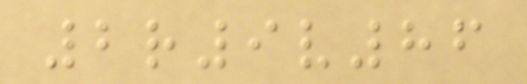2r9v86
